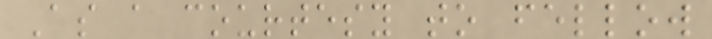As a courtesy to fellow
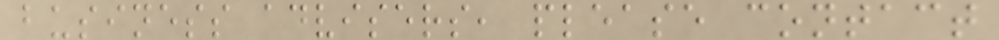business advisers, please contact
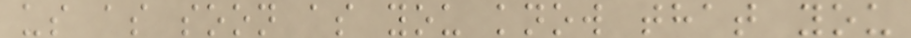us as soon as you know that you
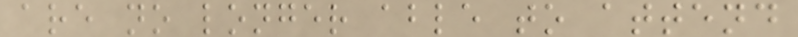are no longer able to attend
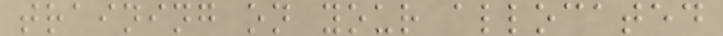training on your allocated
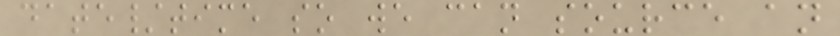date/time so we can source an
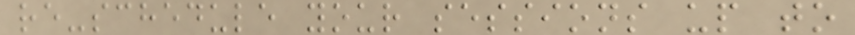re-schedule your sessions up to
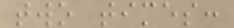two times:
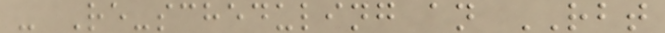- Re-scheduling an RBT
